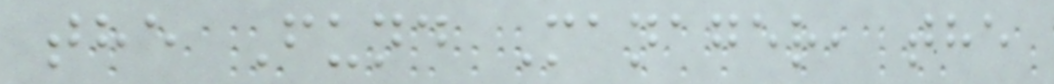the Fund Manager, the
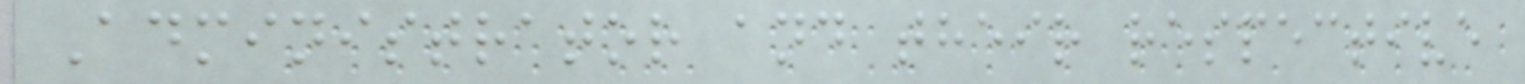Administrator and their respective
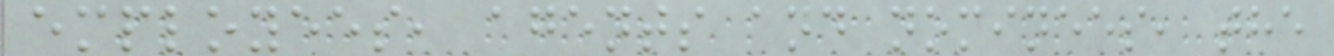employees, agents and nominees, the
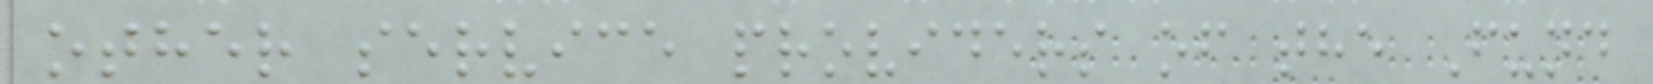other service providers of the Fund
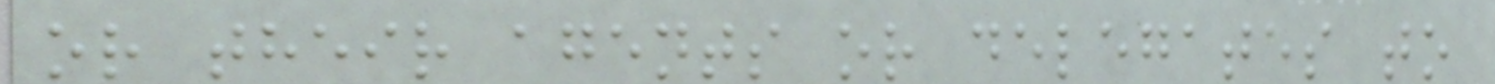or their agents or delegates to
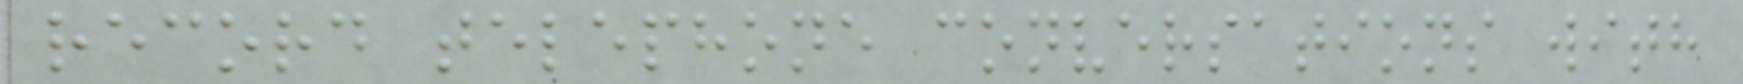record telephone conversations with
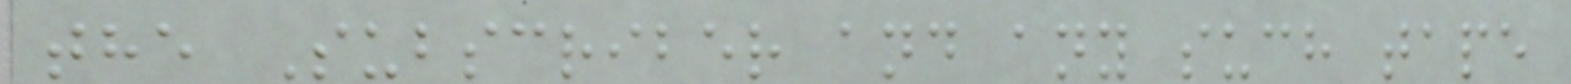the Subscriber and any such tape
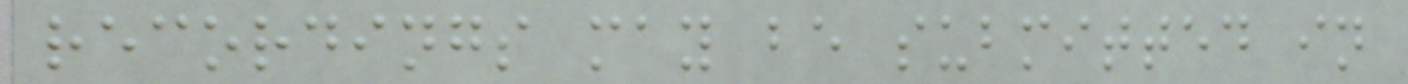recordings may be submitted in
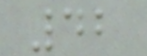42
